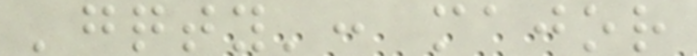'gqty': major
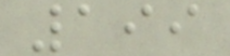199
